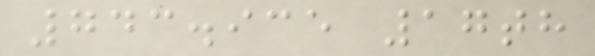743.935 17th
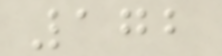172
